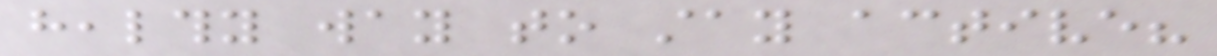healthy way to stay active?
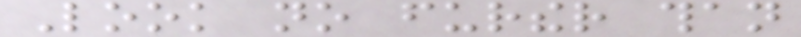Look no further than
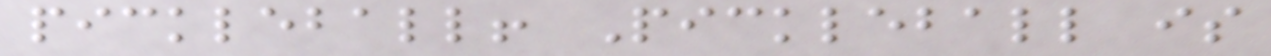pickleball! Pickleball is
